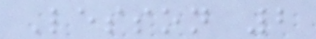Lesson 2
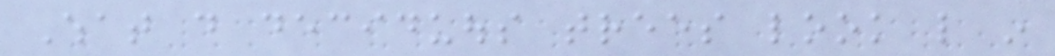What do deciduous trees look like in
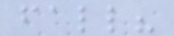fall?
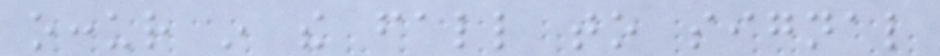occur in the fall to signal
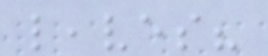leaves?
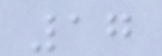17
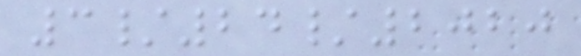3/24/2020
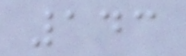143
